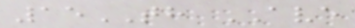15TH AVE
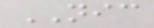NIC
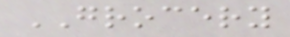GROCERY
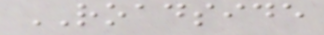ROADSIDE
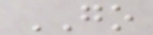GO
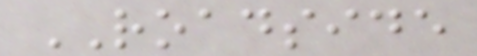ROADSIDE
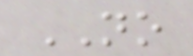NO
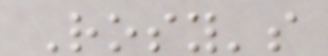Rosy's
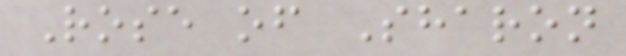Rose of Sharon
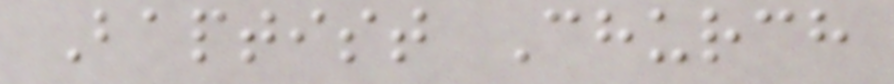Baptist Church
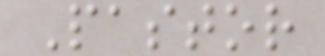Pastor
